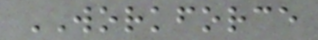WORKFORCE
